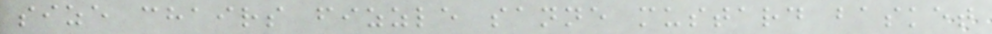size chairs fizzle sanne mustard basket
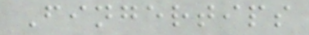Fingertips
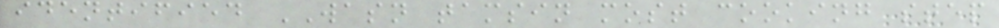identified WASN tamsin most cooking step
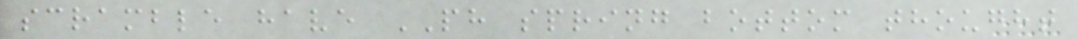scramble have PH spring bottom thought
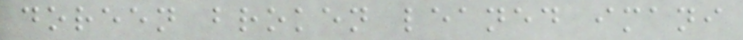doreen broken leaned imani
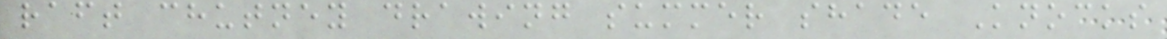raft chutney drawing summer shade Knocks
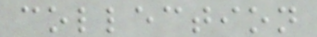collection
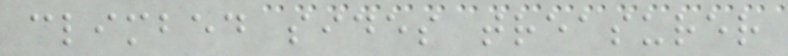climbed sides treasurer
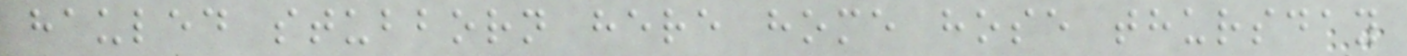hauled stubborn here home hose thursday
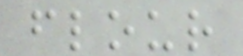flour
